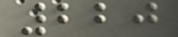220
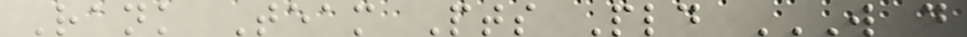Rank Team Pts Pld W D
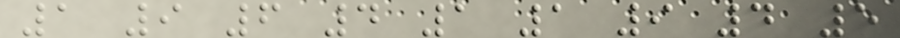1 9 6 4 1 1 9 4 5
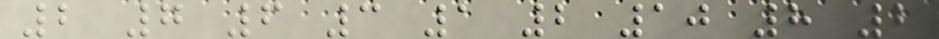2 7 6 3 1 2 10 8 2
